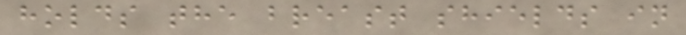holds the breast shields in
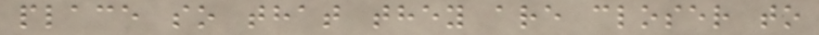place so that they are closer to
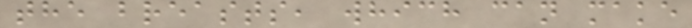the breasts, which can make
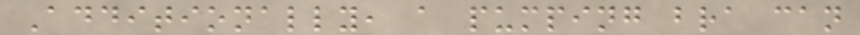Additionally, a pumping bra can
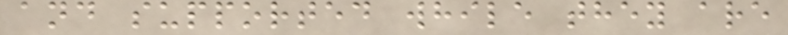and supported while they are
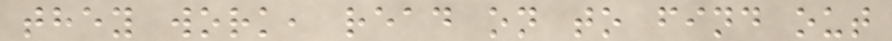they work, read on to find out
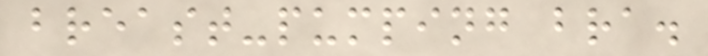breast-pumping bra.
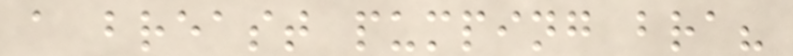a breast pumping bra?
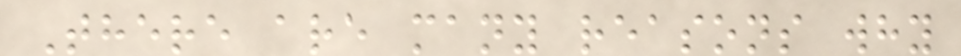There are many reasons why
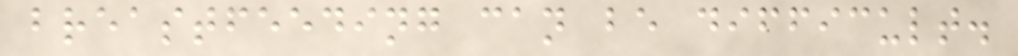breastfeeding can be difficult.
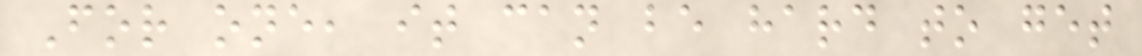For one, it can be hard to get
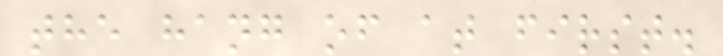the hang of at first.
